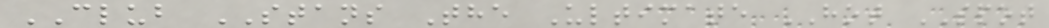CLUB STANS The Ultimate HOT SPOT
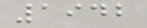1942
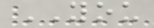YOU
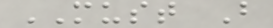MUST B
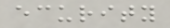ecurity
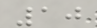10
